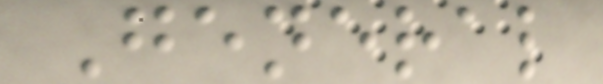General
